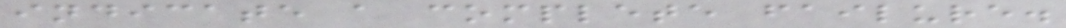indicate a complete failure.
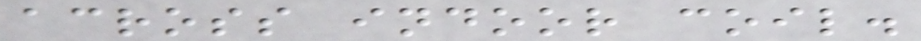across indoor coil.
